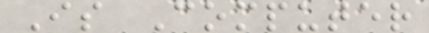Is Computer
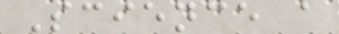Science a
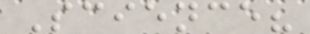Science?
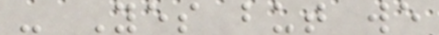- Yes but we
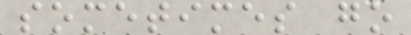sometimes go
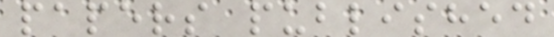papers published
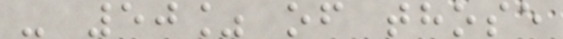- 50% of those
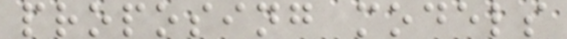proposing models
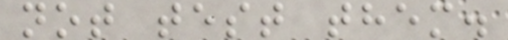not test them.
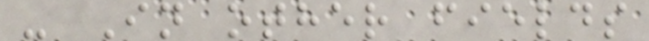- In other fields
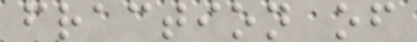fraction of
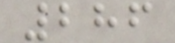286
